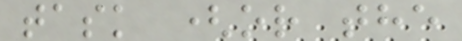task (or the
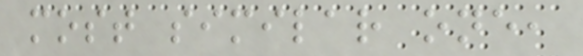most similar one,
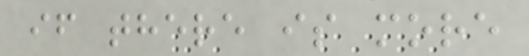if there is more
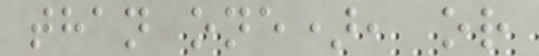than one), or
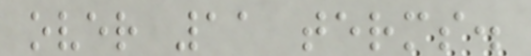over 11 terms.
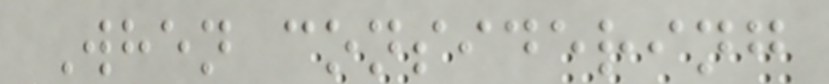When considering
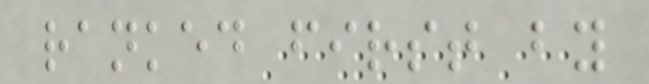ranked first by
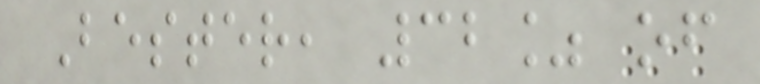Bester, 32% of
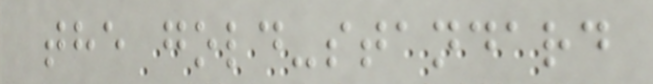the gold-standard
